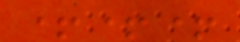+++
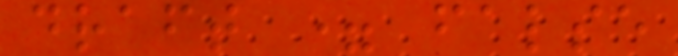draft = false
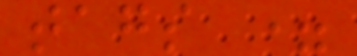tags =
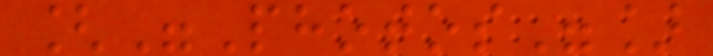["Photos"]
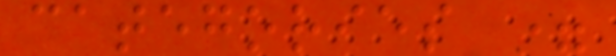categories =
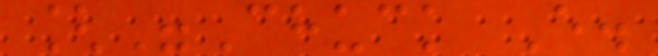["Chuck E.
